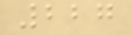227
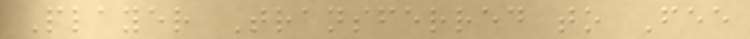Player Transferred to Fee
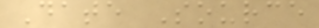Date Source
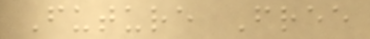Future Free
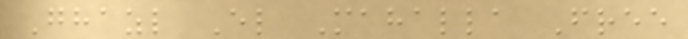Ghazl El Mahalla Free
